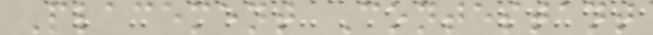Placement Contestant
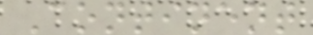Continent
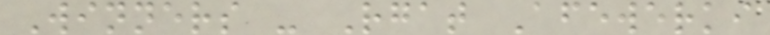Winners - Rgat Afewerki
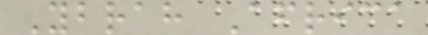Ybrah Africa
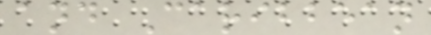and Caribbean
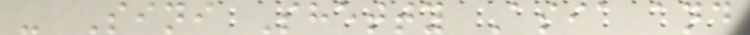- Sini Shetty Asia and
